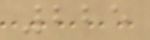225
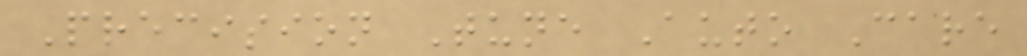Precision Tune Auto Care
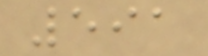591
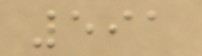591
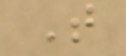T
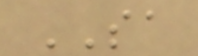SA
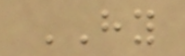HY
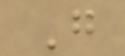G
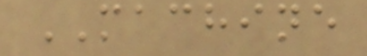MACHINE
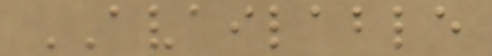AVAILABLE
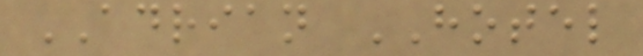ADRIAN HOTEL
